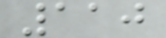110
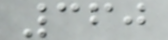360
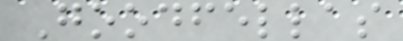Goodfellas
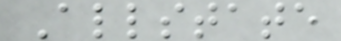Allstate
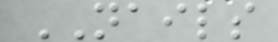NAILS
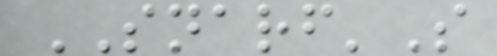SNARF'S
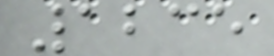1235
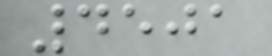4501
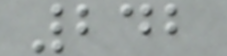242
